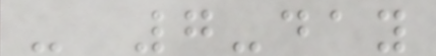- 7-day
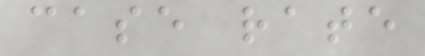case rate
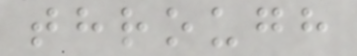through
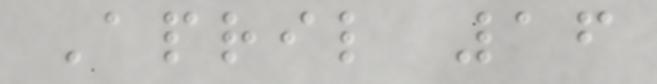April 16
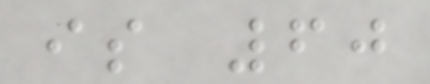is 60
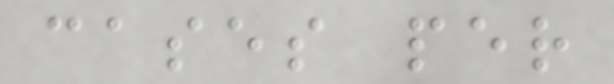cases per
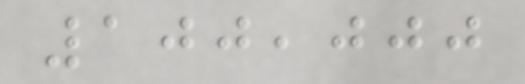100,000
